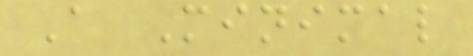A Minimal
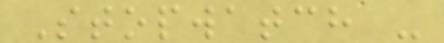Stopwatch -
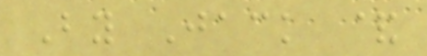By Jack &
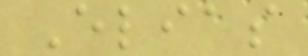Elias
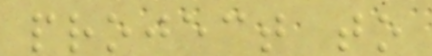project to
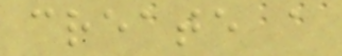create a
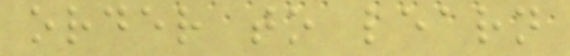order to learn
